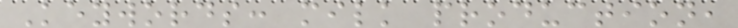Keywords: milk production,
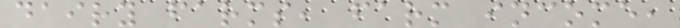dairy farms, farm income,
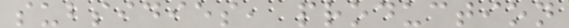subsidies, production
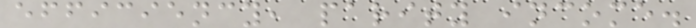efficiency, parity income.
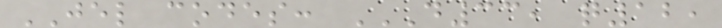JEL codes: D33, Q12,
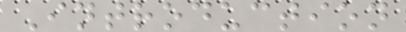Introduction
